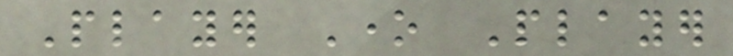Player One Player
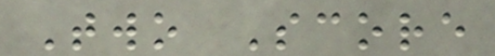Two Score
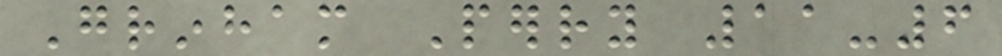Grinham Perry 11-6
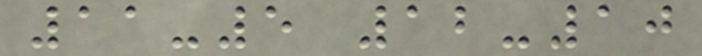11-5 12-10
